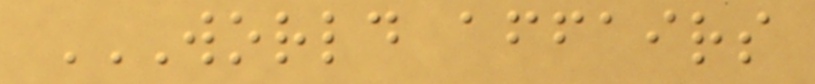WORLD AFFAIRS
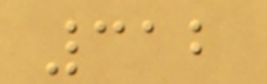312
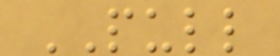PULL
